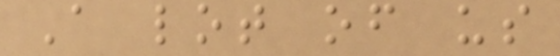A lot of us
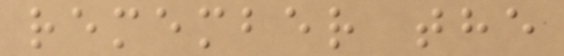remember the
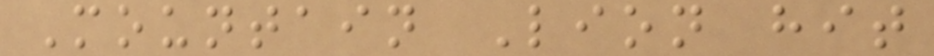Mountain Lion hit
